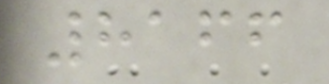8166
